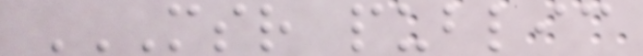MSR PUBLIC
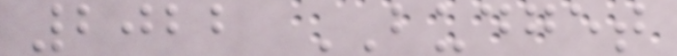2022 BUDGET
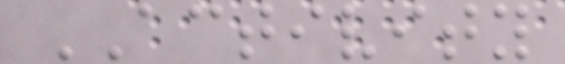ACTIVITY
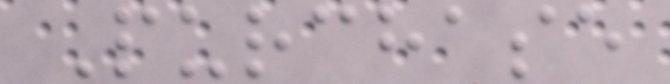Purchase
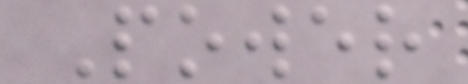Power
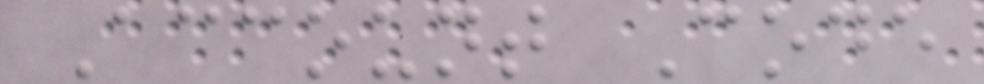Account Code
